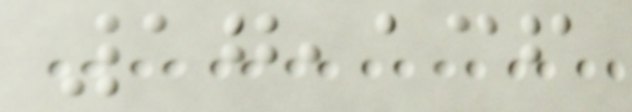17,136
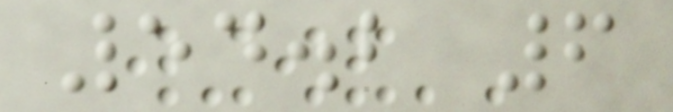54.2 6
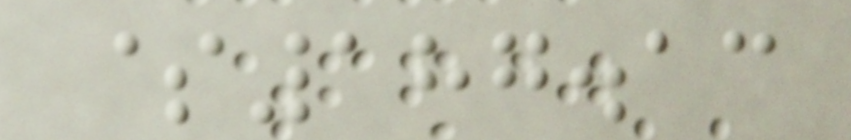$187.13
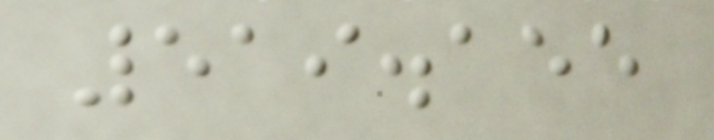519.155
